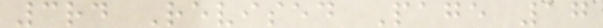3rd Revised Page 17
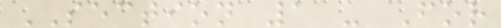SECTION 1 - For
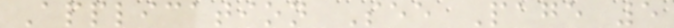Application See Page 5
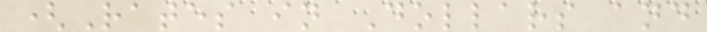(Rates in Dollars and
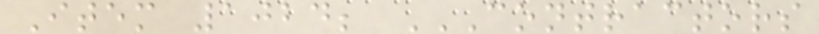Item 1024; CONTRACTORS
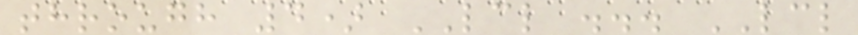through 4) LCL ... LCL
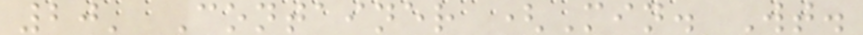20' Container (Min. Wt.
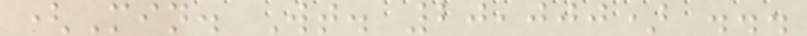(Min. Wt. 20,000) ...
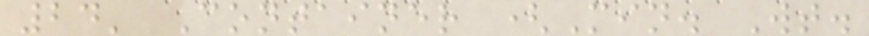24' Container (Min. Wt.
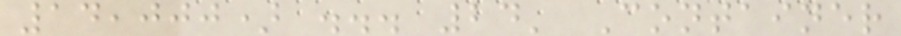14,000) ... 24' Container
